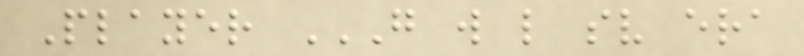Player G W L SV ERA
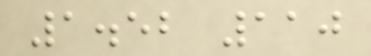1.52 110
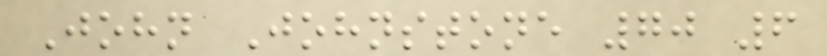John Johnstone 70 6
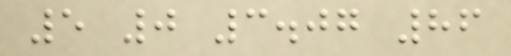5 0 3.07 86
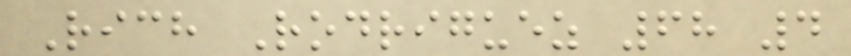Rich Rodriguez 68 4
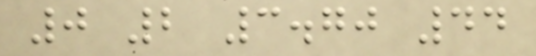0 2 3.70 44
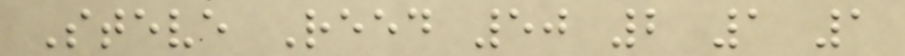Steve Reed 50 2 1 1
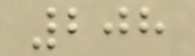208
